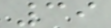39
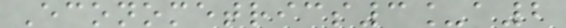Econometrics3_a2
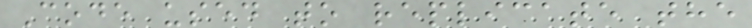Code used to replicate the
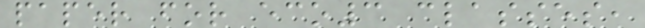paper for eco3 classes,
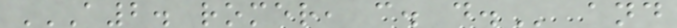A2. ROMER, C. D. and
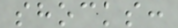shocks:
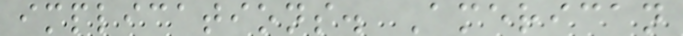implications. American
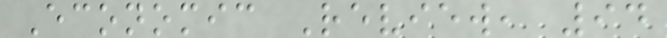Economic Review, 94
